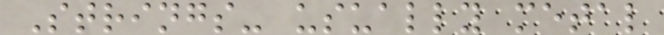Strings- usually metal
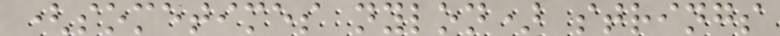(sometimes nylon) strings
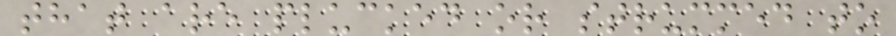that are plucked or strummed to
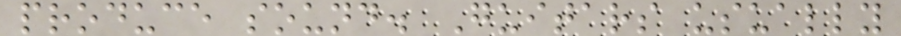produce sound. Guitars usually
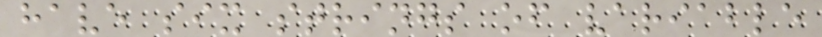have six strings of variable
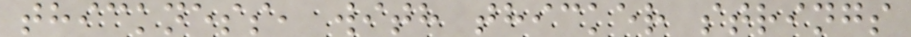thickness, with thicker strings
